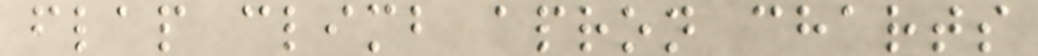flap climb apron charts
